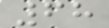68
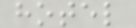hotel
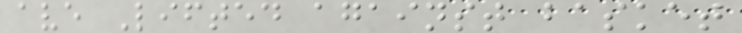ave Lifted against basket
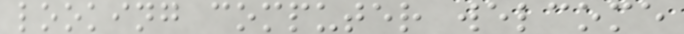looking computer welcome
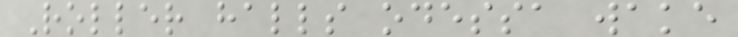Roller halls odessa wake
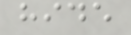hide
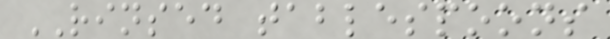RINSED tablespoons
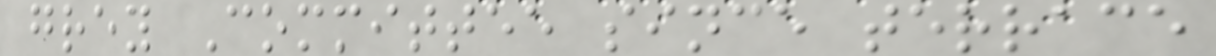grey Committee since terrace
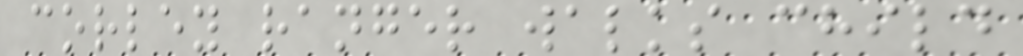corley ranger walks child
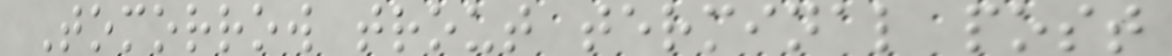Tomorrow trout terminal post
